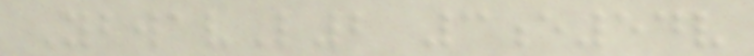YbwavL2 3e54v
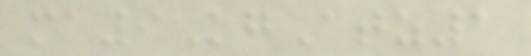ma9KgAtz1
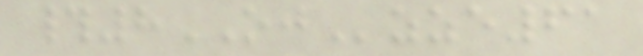#8OJzze61
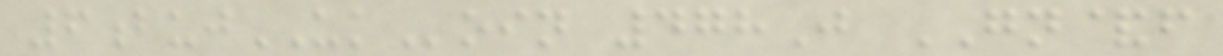6bujUKoin 478J GN&f
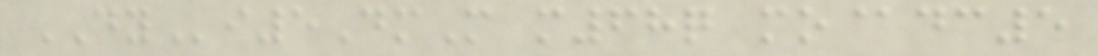DYi5DmM m68q mo@dc5
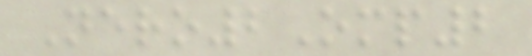Nero2Omp2
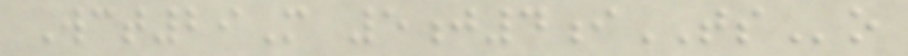Wct29M 5j4iTSo
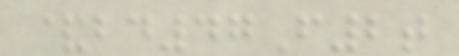&bd47F2t
